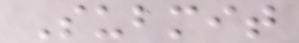Submit
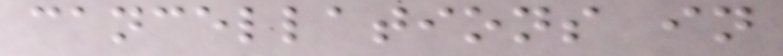cancellations in
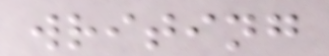writing
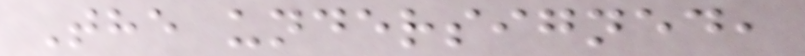The undersigned,
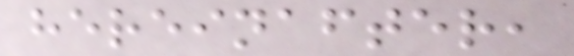hereinafter,
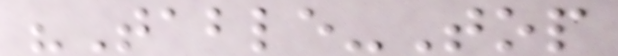"Table-Top
